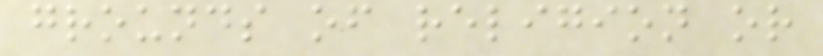grounds of religion or
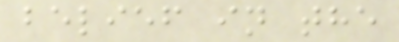belief in the
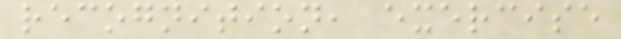recognition, exercise
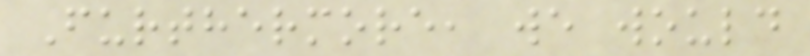Furthermore, we would
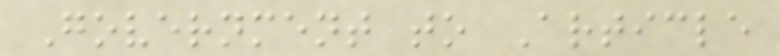Government to Article
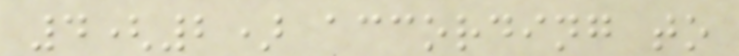4(2) according to
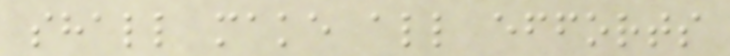shall make all efforts
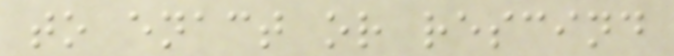to enact or rescind
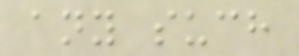any such
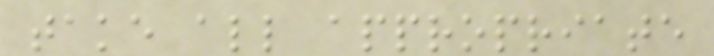take all appropriate
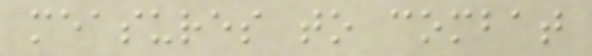measures to combat
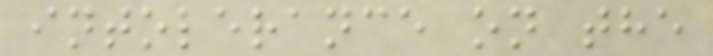intolerance on the
